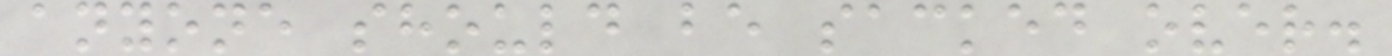anyone should be sacked over.
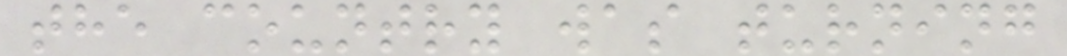the country was turning
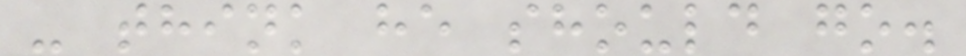- think he should go.
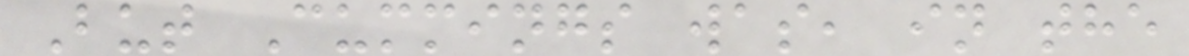But Cummings was, in the
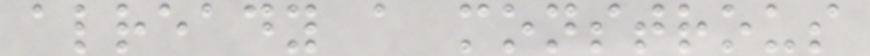already a monstrous
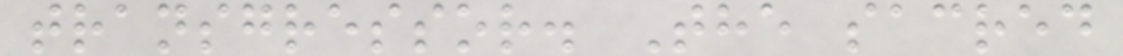transgressor. The sacred
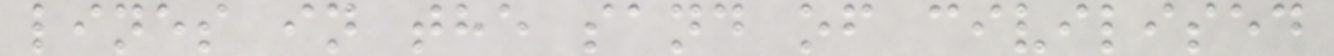lines in the sand of civilised
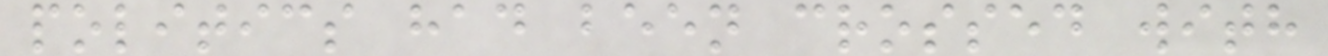politics had been crossed with
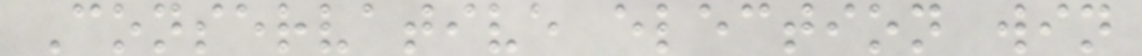Conservative election win
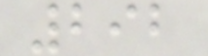292
